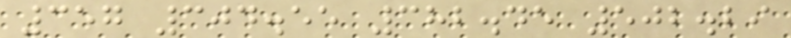357 304.55 382.45 502.29
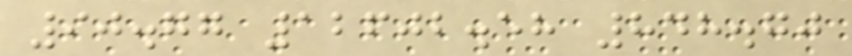90.77 12602.58 848.70
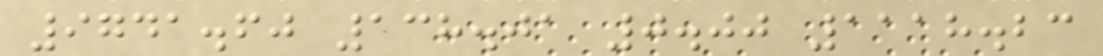9741.60 138.01 0.00 1118.23
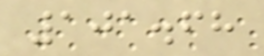101.68
